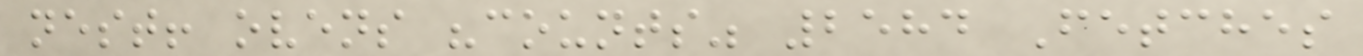nest! ovens "counts" 2584 Fetches
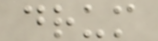drum
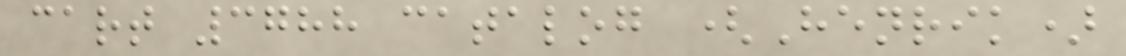cart 3788 catalog (Henrik)
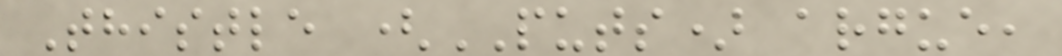Thistle (PUTS) argue,
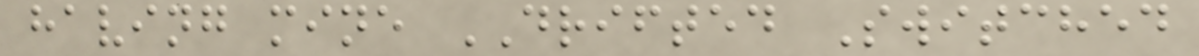having mine DRIFTED Switched
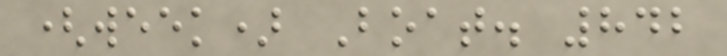(week) Boat. 842
